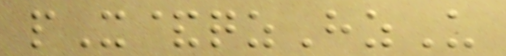pX&qzHzU
